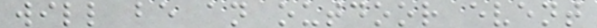will be an outdoor event
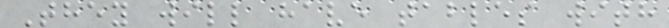They will have tables with
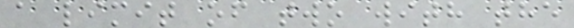a limit of two with the
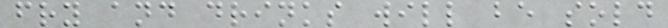fry and drinks will be sold
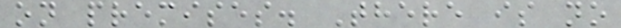on premises. There is no
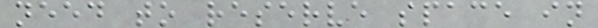need to reserve space in
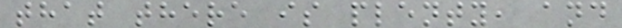that there is plenty, and
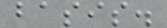basis.
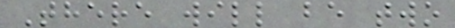There will be two
